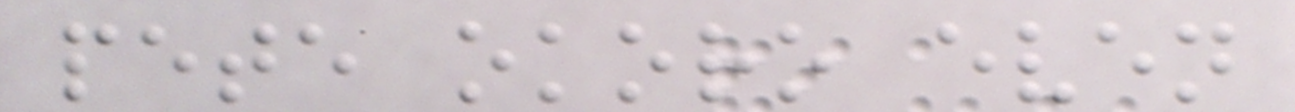pete okoro even
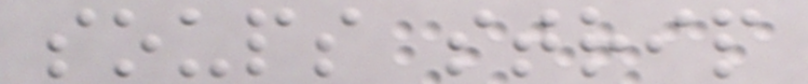soups strip
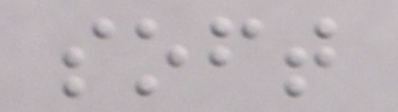soft
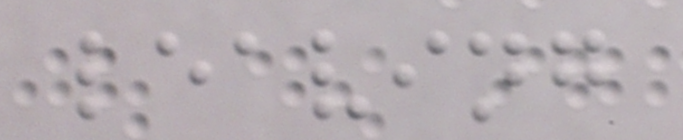leaving
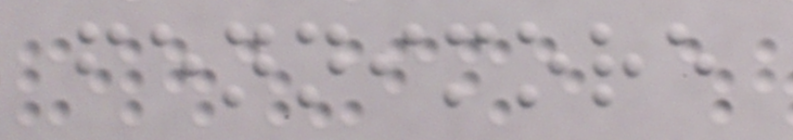fennimore
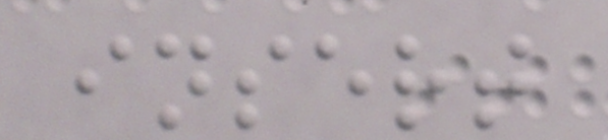insert
